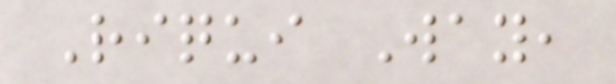Riqui Way,
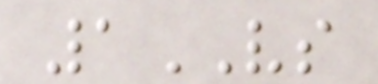1VS
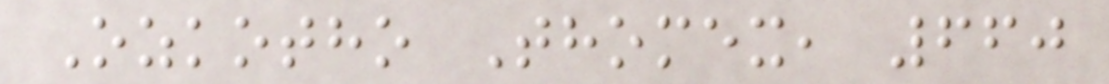Ozkotho Thomex, 660
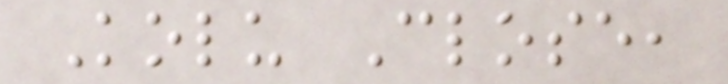Kolu Close,
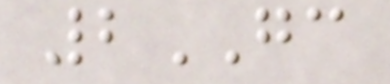2GC
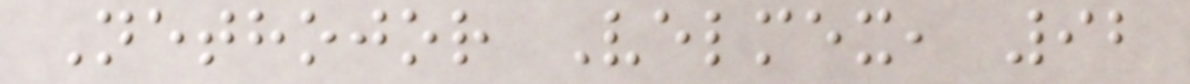Nethojor Velmex, 92
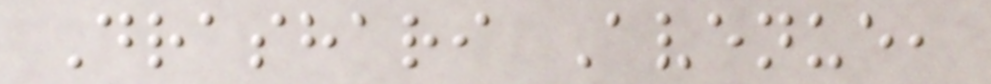Drashari Avenue,
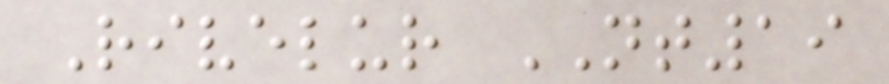Rivelur NT19
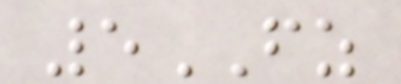5FZ
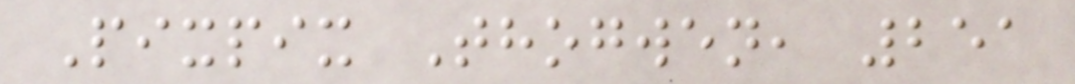Pixpix Thogwen, 251
